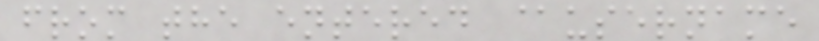from the entered @username
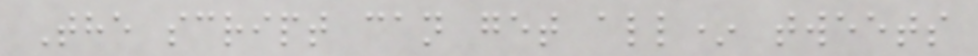The script can get all* tweets
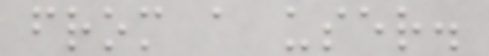from a user.
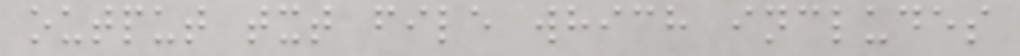output txt file which includes
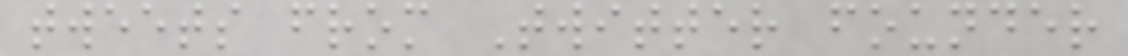tweets from Twitter founder
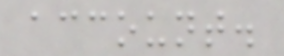account.
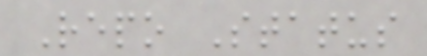Repo Status
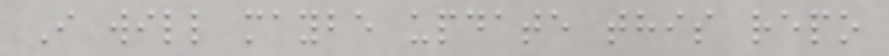I will maybe update this repo
